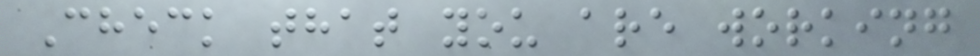Check that you are working
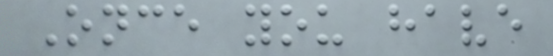Once you have
